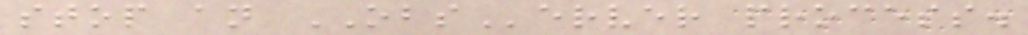stop an OBServer process.
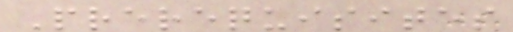Prerequisites
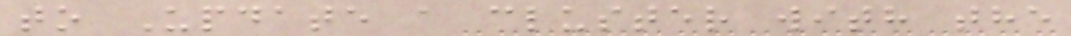to Update a cluster with the
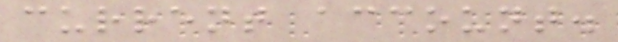current account.
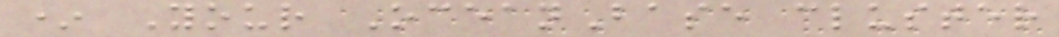* Your OceanBase cluster
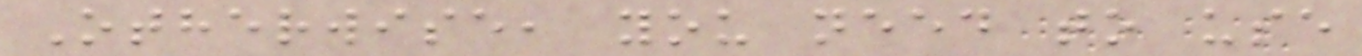Otherwise, you need to use
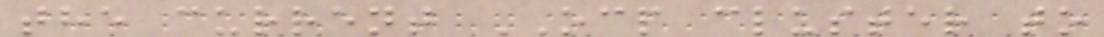the current OCP cluster to
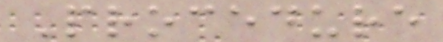Procedure
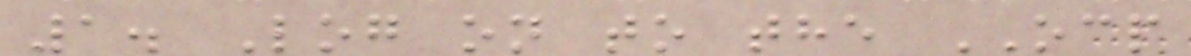1. Log on to the OCP
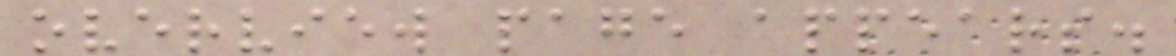overview page appears.
